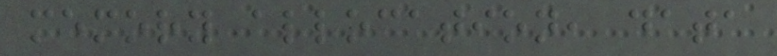memory allocation, data
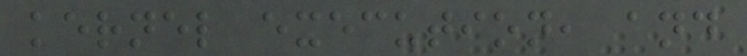kernel execution, and
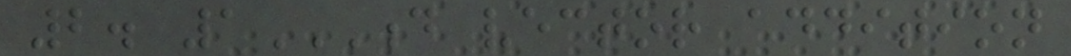2. 1D VECTOR ADDITION
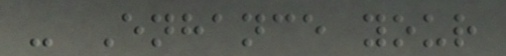- Enhance your
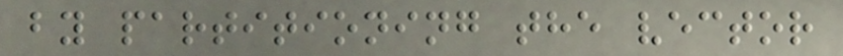by partitioning the vector
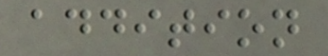addition
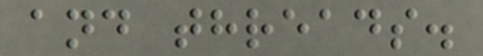and threads.
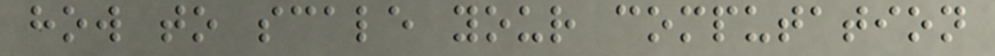how to scale your computation
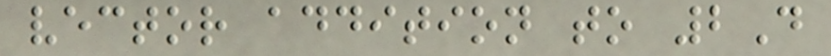vector addition to 2D
